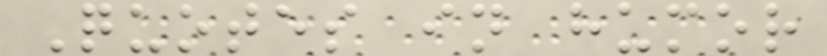Quotes in humor
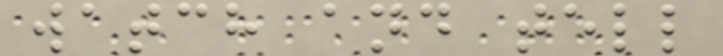watch and tell
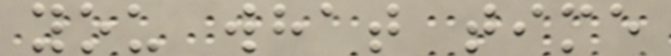you what time
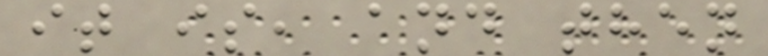it is, and then
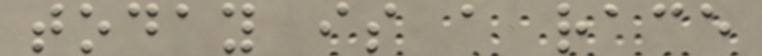today is a race
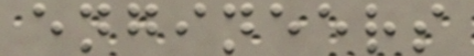engineers
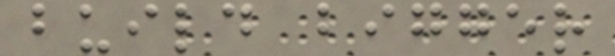build bigger
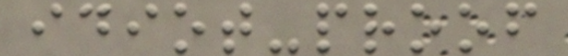idiot-proof
